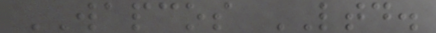WAPCOS LTD.
